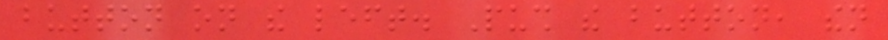button on the left. Push the button, then
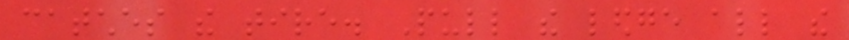catches the tire. Pull the ledge all the
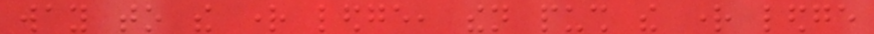way to the right ledge, then push the right ledge
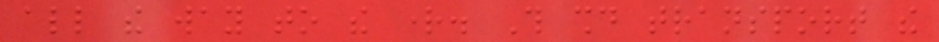all the way to the right. This should transport the
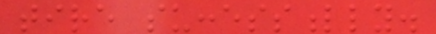tire successfully.
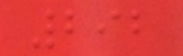292
